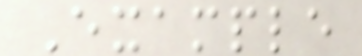Example
